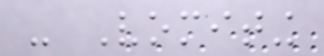- Vomiting
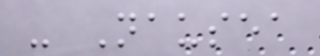- Nausea
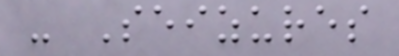- Seizures
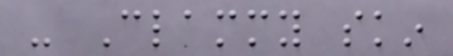- Clammy skin
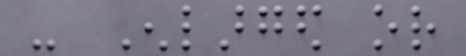- Enlarged or
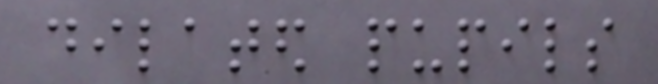dilated pupils
